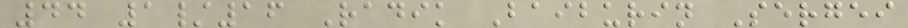44 1/16 Radik Baiburin Sergei
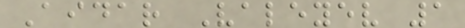Aidar Valeyev 1
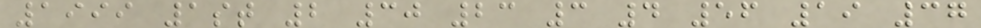1999 1st 2 30 23 3 4 56 19 37
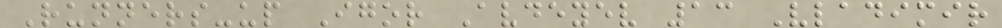Runners-up Igor Avdeyev 13 Vladimir
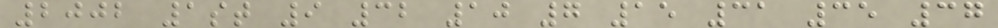2002 1st 9 32 10 7 15 31 35 37
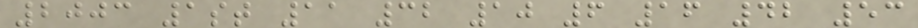2003 1st 11 32 10 6 16 42 53
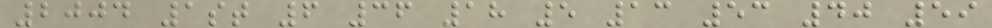2004 1st 6 36 18 5 13 53 40 59
